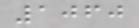1060
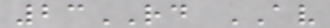23RD AV
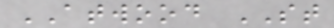ATWOOD ST
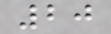20
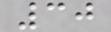30
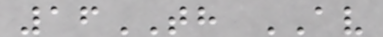16TH AV
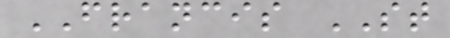FRANCIS ST
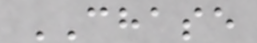CHASE
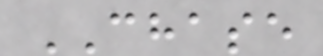CHASE
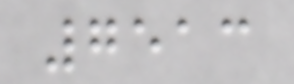7513
